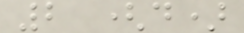2 (d)
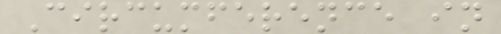Circumference in
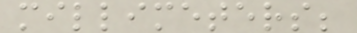millimeters;
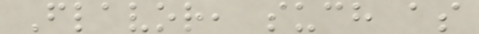Flavor, such as
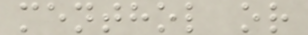menthol or
